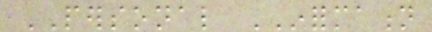PERSONAL INFORMATION
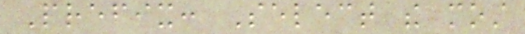Prefix: Select the most
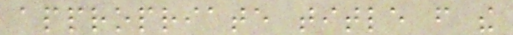appropriate title from the
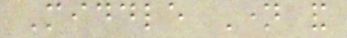Middle Name and
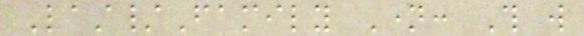Last/Family Name: This will
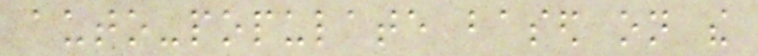auto-populate based on the
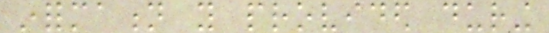information you provided during
